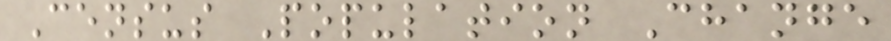Census Population Change
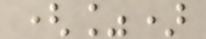(%)
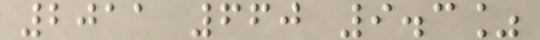2011 660 9.3%
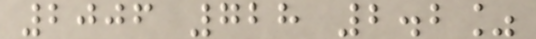2006 728 2.2%
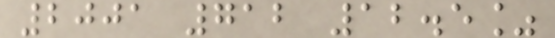2001 712 12.5%
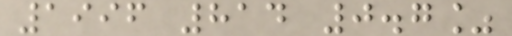1996 814 0.7%
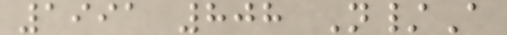1991 808 N/A
